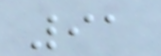91
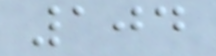104
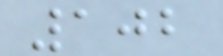102
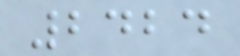2424
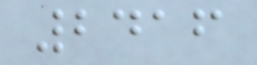2416
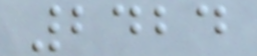2424
